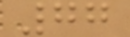77
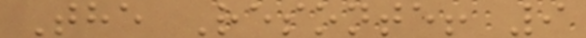The Resonte! 9
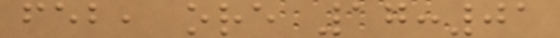feb, ore 17:01
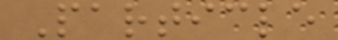Particle
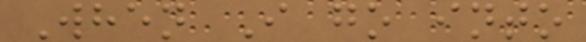When I go into
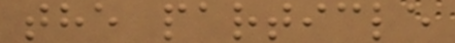the particle
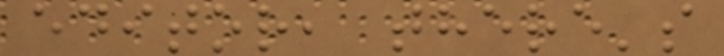editor, there's
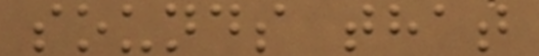sounds that
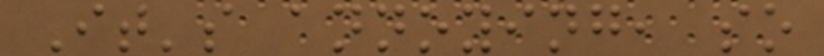It's annoying, so
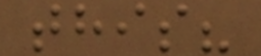this?
